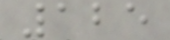125
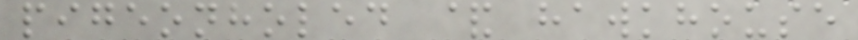pigeonholed & hawkhouse
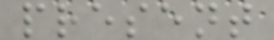present
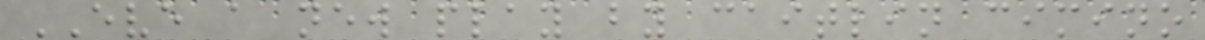EVE a new play by caitlin cimino
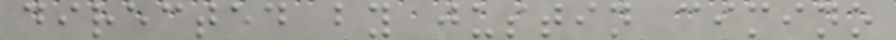directed by justin cimino
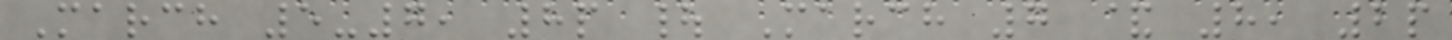March 5-7, 8p | March 7 & 8, 2p
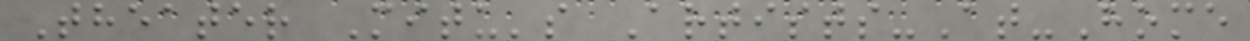Theater Mitu's Artists-At-Home
